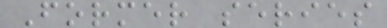Former series
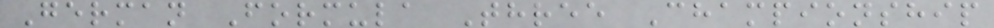German Formula Three Championship
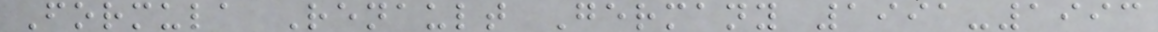Formula Renault Germany 1991-1993
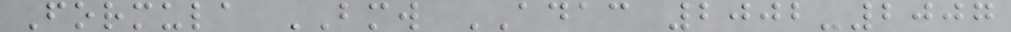Formula BMW ADAC 2002-2007
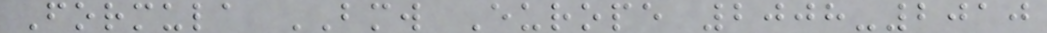Formula BMW Europe 2008-2010
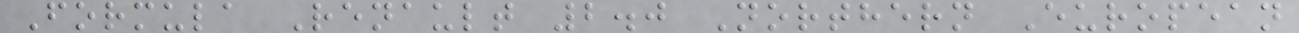Formula Renault 2.0 Northern European
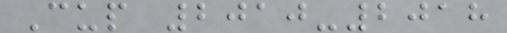Cup 2010-2018
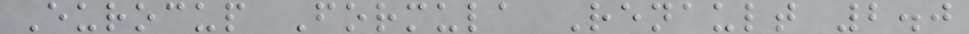Eurocup Formula Renault 2.0
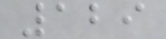129
